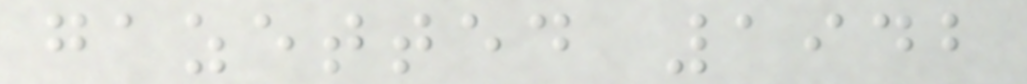gazetted 1942
